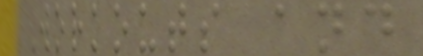Workouts and
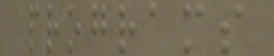programs
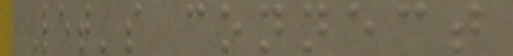Let's connect
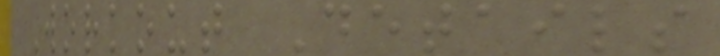Workout Details
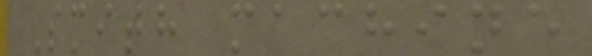Smith machine
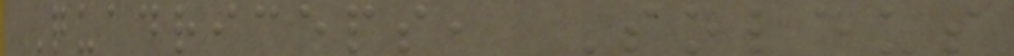Quadriceps, Soleus
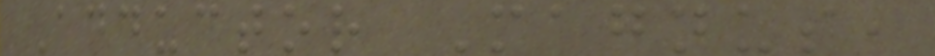Adductor Magnus,
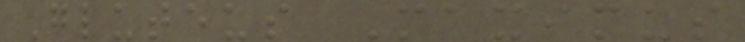Gluteus Maximus
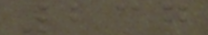237
